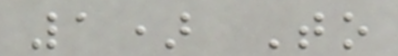1) To
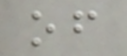of
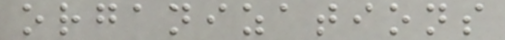organizations
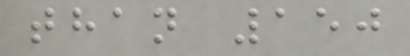than 150
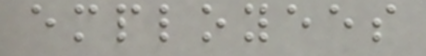employees
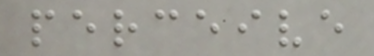perceive
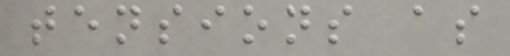tensions as
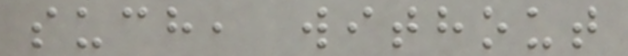such, without
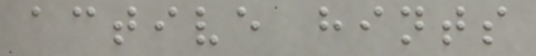active hints
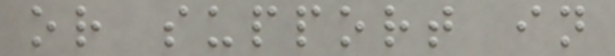or support in
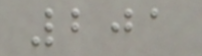201
